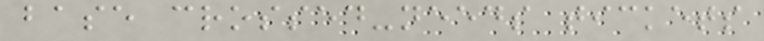base crossed-needs tickets
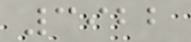3922
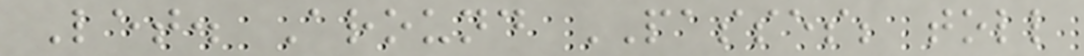Let. Around PASSES; toll
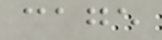cage
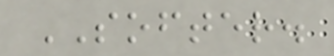SOFTER.
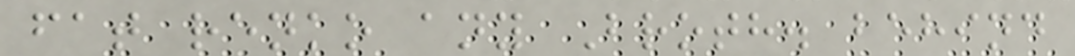fat renko any Broth. behind
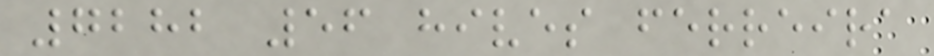7282 56 hives ferreira
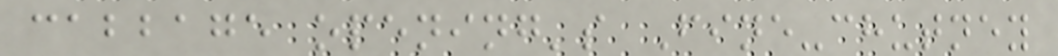cabbage opening's Fine-chutney
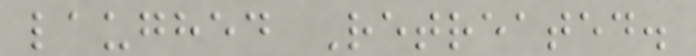laughed Retreated.
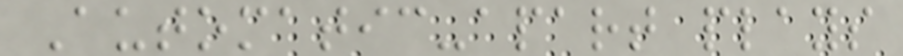Automatic-apart plays
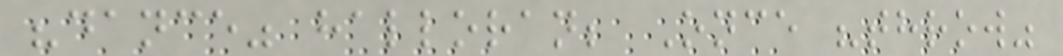"dance" halloran; Once "throw"
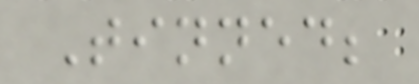Tinned;
